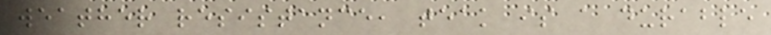weather resistance, teak is a durable
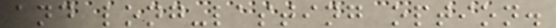and long-lasting option.
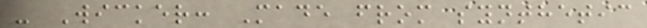- Wicker: Made from synthetic
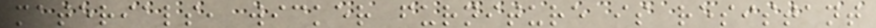materials, wicker furniture is resistant
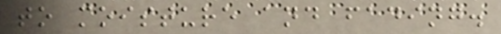to moisture and fading.
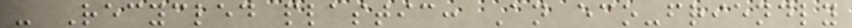- Recycled plastic: An eco-friendly
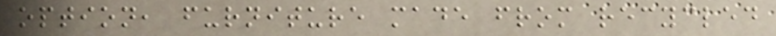option, furniture made from recycled
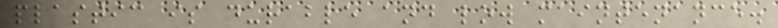plastic is durable and low maintenance.
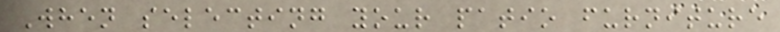When selecting your patio furniture
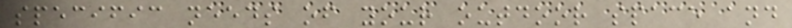specific needs of your outdoor space and
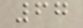67
